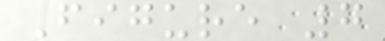Figure 7
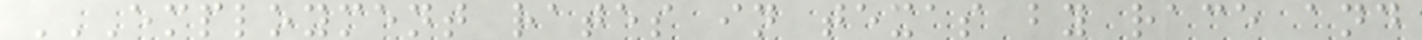EMPLOYMENT RATES IN TEXAS BY RACE AND
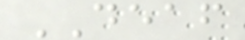DEAF
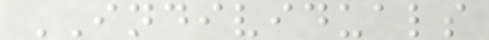INDIVIDUALS
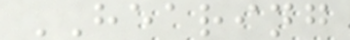HEARING
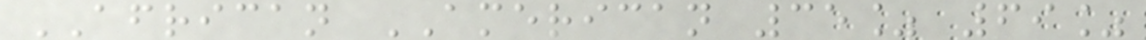AFRICAN AMERICAN 35% 69%
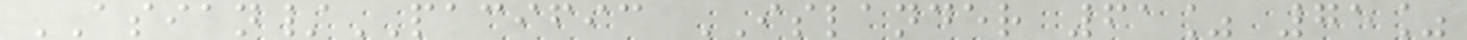ASIAN/PACIFIC ISLANDER 61% 75%
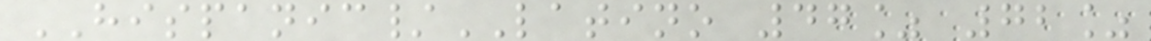HISPANIC/LATINO 47% 72%
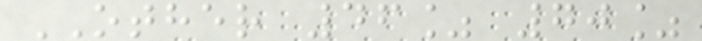OTHER 46% 70%
